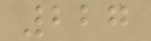227
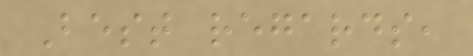Best regards,
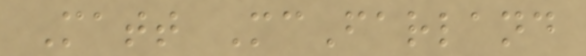Matt McFarland
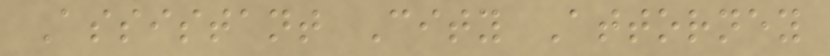Assistant City Attorney
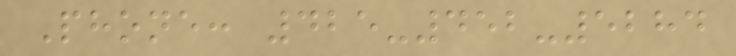Phone: 425-452-5284
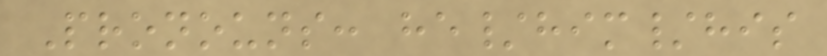Pronouns: he/him/his
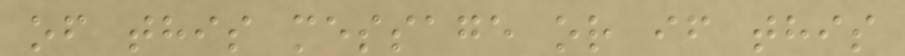of this message or if this
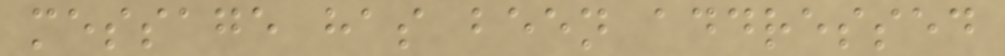message has been addressed
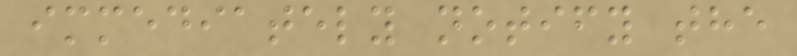immediately notify the
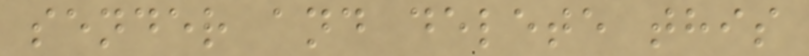sender and delete this
